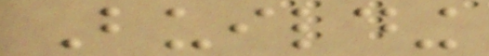Building
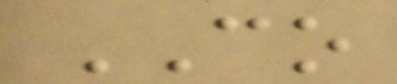CO
